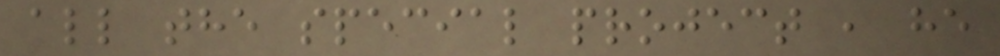all the special project , he
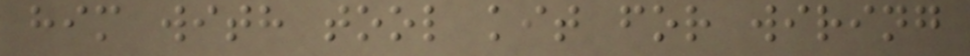him with tool kit for wiring
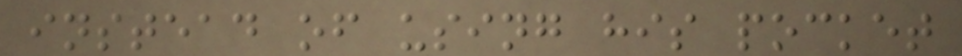instead of using his pocket
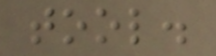tool.
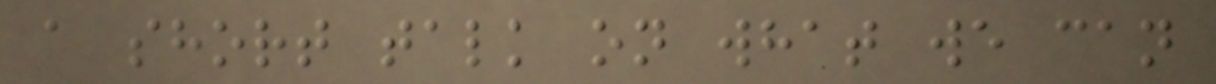a short talk on what we can
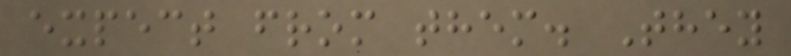expect from them. They
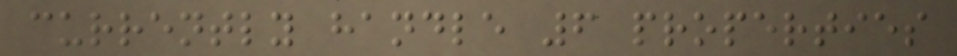currently handle 6 properties
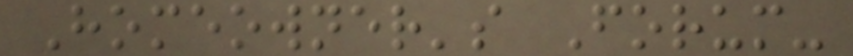Homeowner's Forum-
